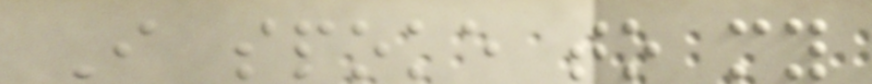I spoke to my
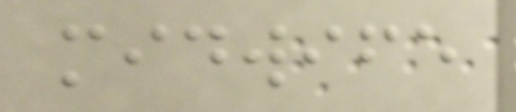midwife
